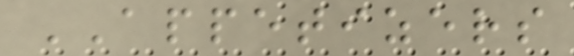APPETIZERS
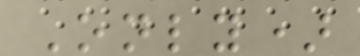Only)
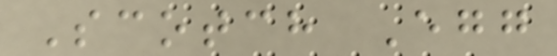Scotch Egg
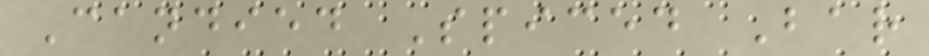Candied Spiced Bar
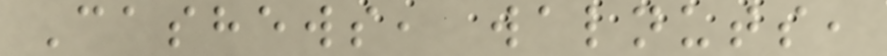Cashews, walnuts,
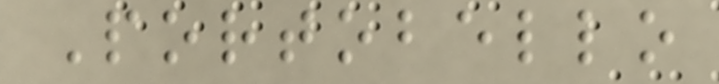Portobello
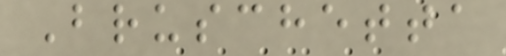Bruschetta
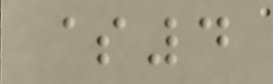$4
